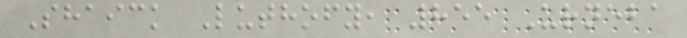Shaick Luthofy, 855 Urneba
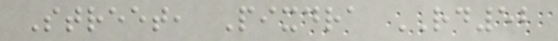Street, Pixdra RD52
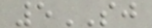5SJ
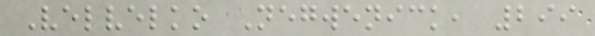Velvelko Negwenick, 299
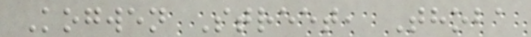Kogwen Street, Thoba
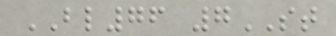BL76 7ST
